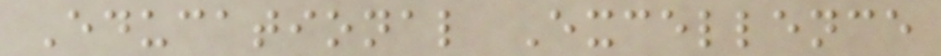Educational Excellence
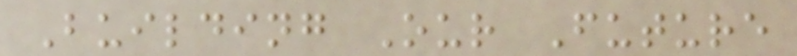Building Our Future
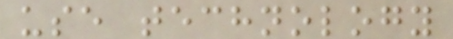use technology
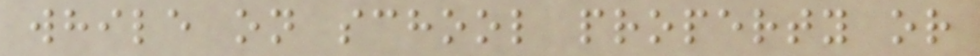while on school property or
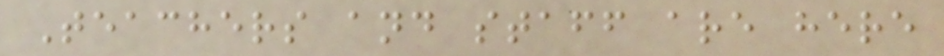Teachers and staff are here
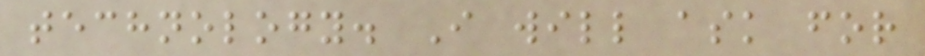technology. I will ask for
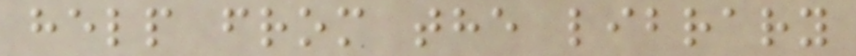help from the library
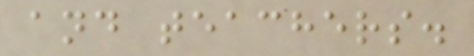and teachers.
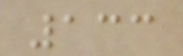133
